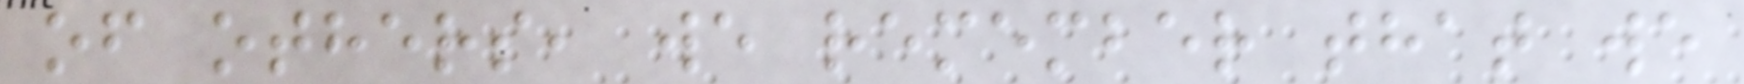of others, we remember that we
